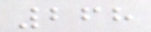268
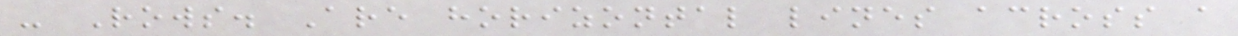- Rows. Are horizontal lines across a
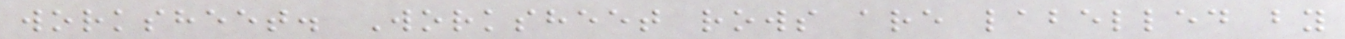worksheet. Worksheet rows are labelled by
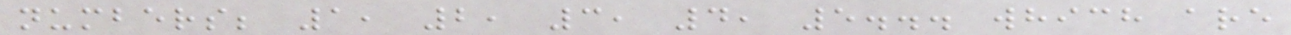numbers; 1, 2, 3, 4, 5... which are
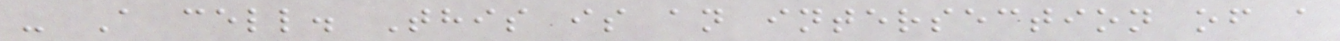- A cell. This is an intersection of a
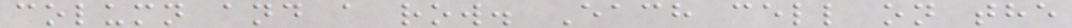column and a row. Each cell on the
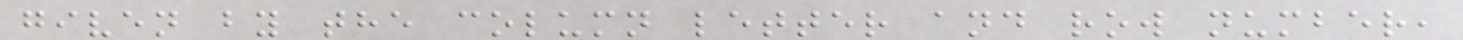given by the column letter and row number,
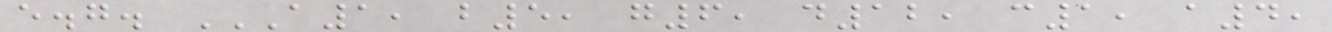e.g. A1, B5, G6, D12, C1, A4,
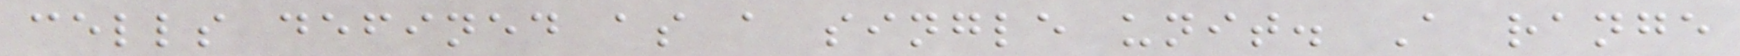cells defined as a single unit. A range
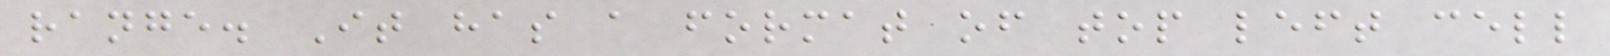range. It has a format of top left cell
